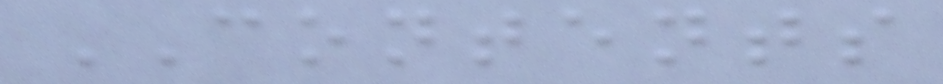CONTENTS
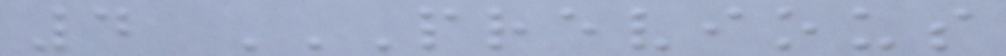4 PREVIOUS
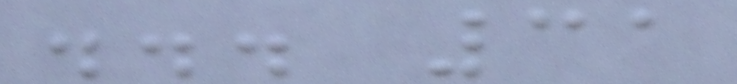... 31
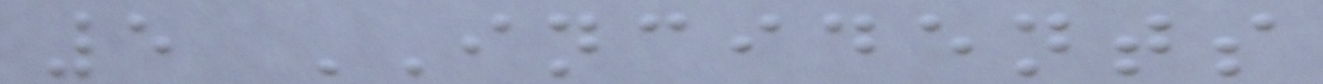5 INCIDENTS
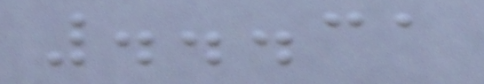...31
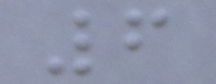6
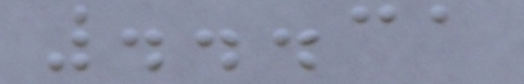...31
